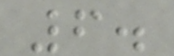6.
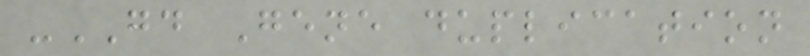-GD Gene duplication
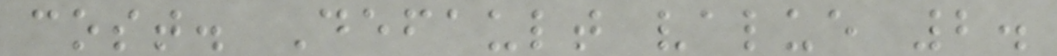cost. Default value 2.
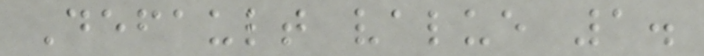Default value 1.
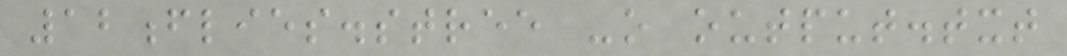12flies.stree -o output.txt
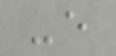-e
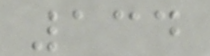134
